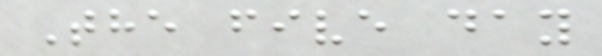The five day
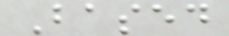Based
